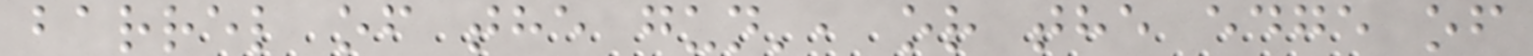barrel of the gun', or the edge of
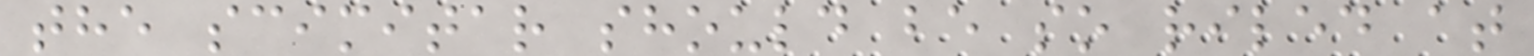the scimitar should be so riled at
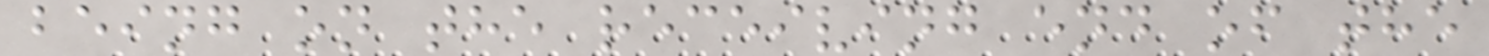being on the receiving end of the
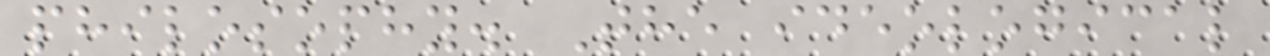philosophy. The ideological
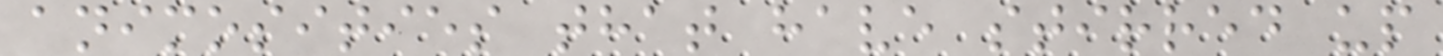animosities that have stirred up
